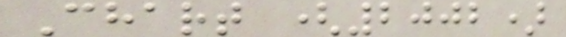Chart (2002)
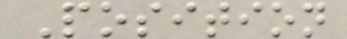Position
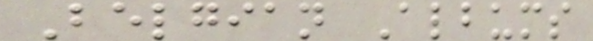Belgian Albums
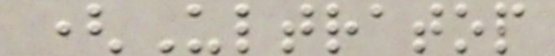(Ultratop
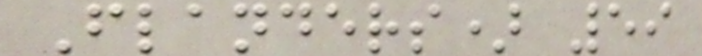Flanders) 59
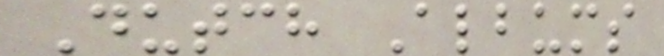Dutch Albums
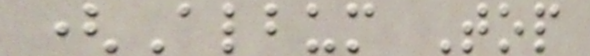(Album Top
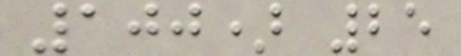100) 25
